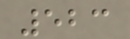523
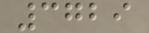3729
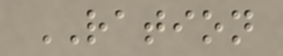RATION
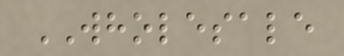WHOLESALE
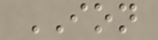ION
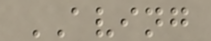AVING
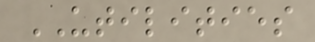UTILITIES
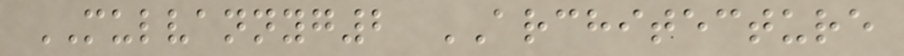MULVANNYG2 ARCHITECTURE
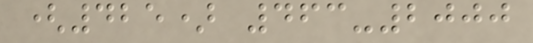(425) 463-2000
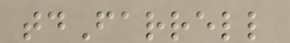tdFarrell
